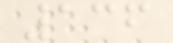136
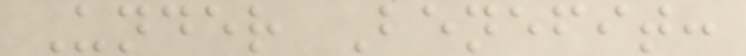Under Benefit:
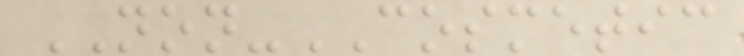NON-COSMETIC
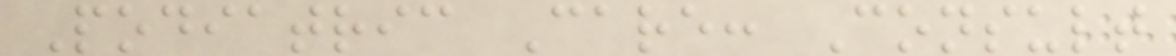Podiatric Care: Consult
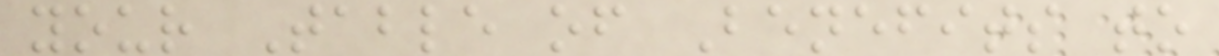your Table of Benefits to
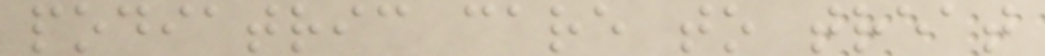podiatric care to treat
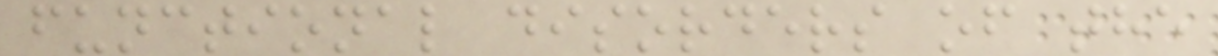functional disorders of the
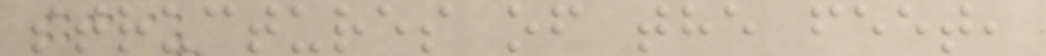structures of the feet,
